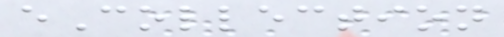eCollection
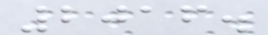2016.
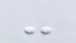-
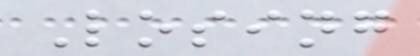Losing
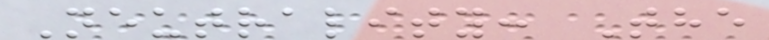Neutrality: The
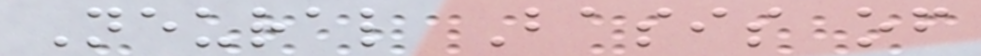Neural Basis of
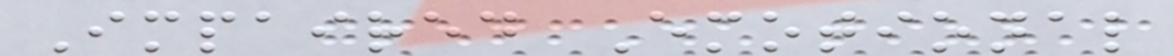Impaired Emotional
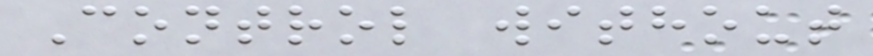Control without
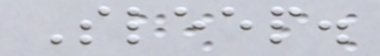Sleep.
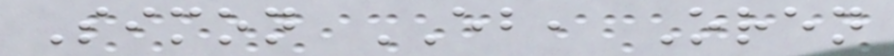Simon EB, Oren
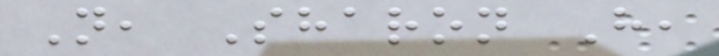N, Sharon H,
